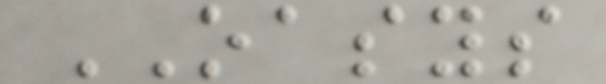OASYS
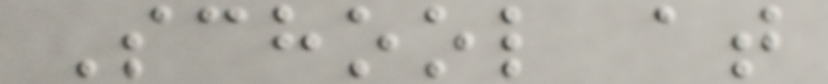School at
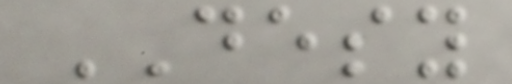DESY
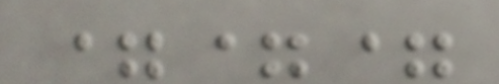===
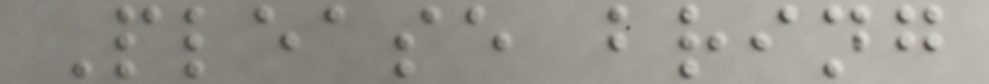Please bring
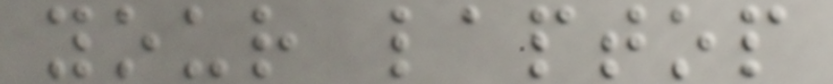your laptop
